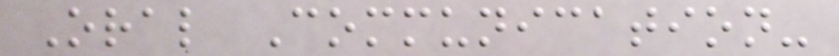Oral Communication-
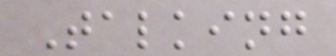Talking
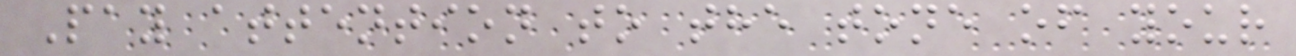Pay attention to the tone of your
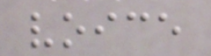voice
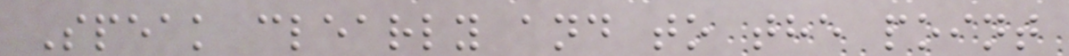Speak clearly and to the point
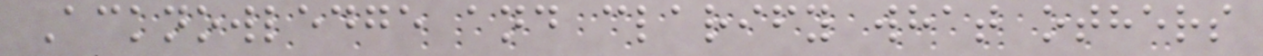Acknowledge and clarify what others
